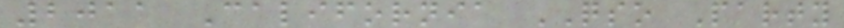2011 California QSO Party
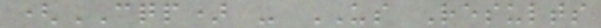(CQP) - US Results
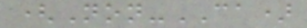(Non-CA)
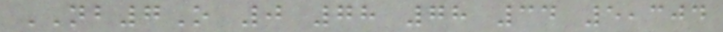NB7O 0 78 78 34 5,304
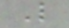L
